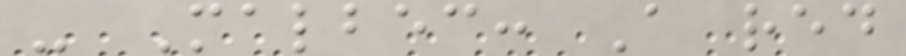- Malbec: A red
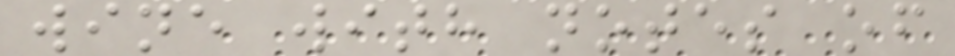wine with notes of
